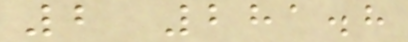2 281.8
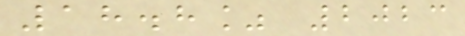18.8% 2023
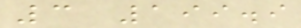3 199.9
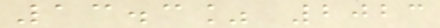13.3% 2023
